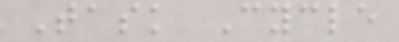Task Cycle
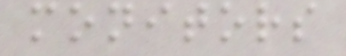monitors
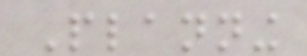Planning
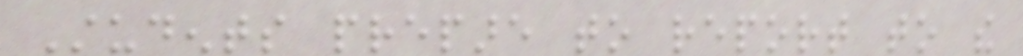Students prepare to report to the
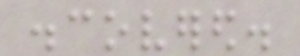discovered.
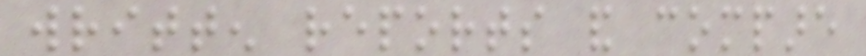written reports and compare
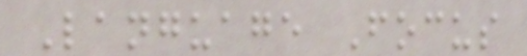Language Focus
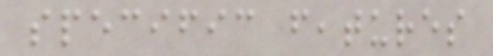specific features
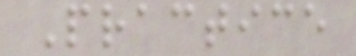Practice
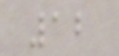12
